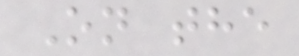On the
